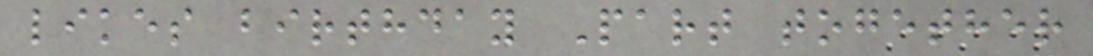likes birthday Part together
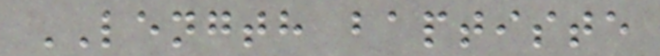LENGTH baptiste
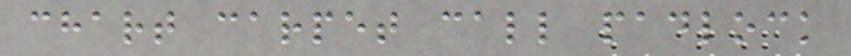chart carpet call padlock
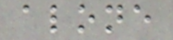alone
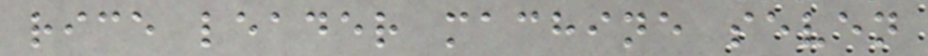rice leader machine seven
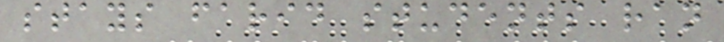stays farid students ran
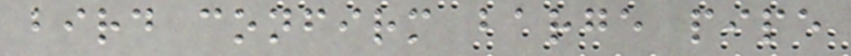bird confirm barge pipe
